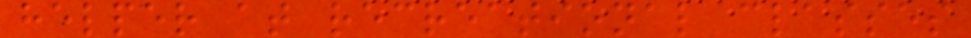helper at recreational classes
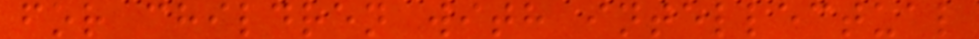for children with intellectual
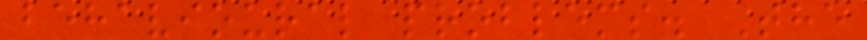behavioural problems. The
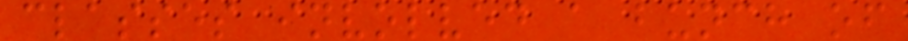classes involved a bunch of
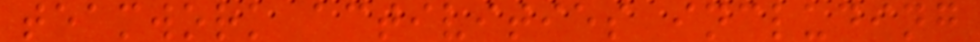teamwork activities including
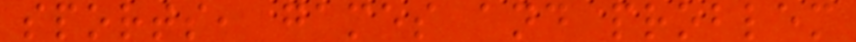sports, games and problem
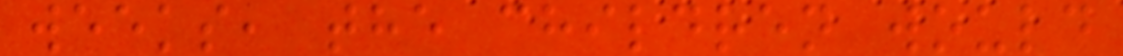weeks, the children would
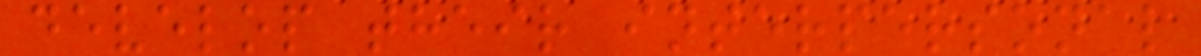develop their interpersonal
